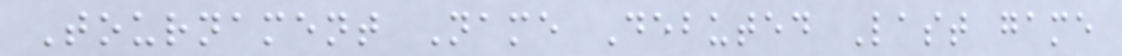Tournament Name Debuted Last game
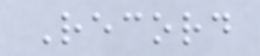Record
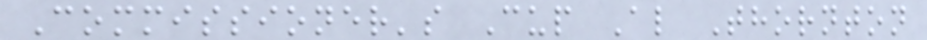Commissioner's Cup Al Thornton
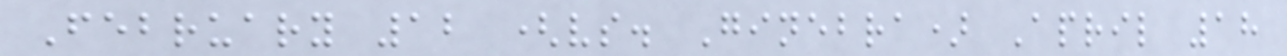February 12 (vs. Ginebra) April 18
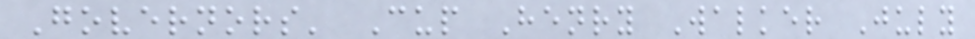Governors' Cup Henry Walker July
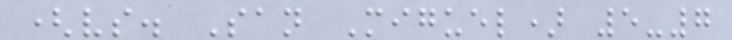(vs. San Miguel) 5-7
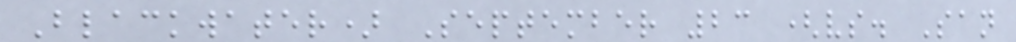Blackwater) September 23 (vs. San
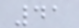41
